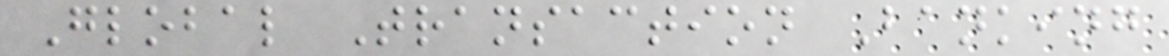Global Transaction Banking
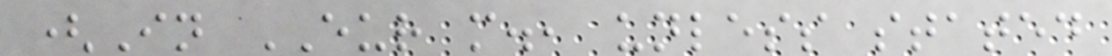(In EUR m., unless stated
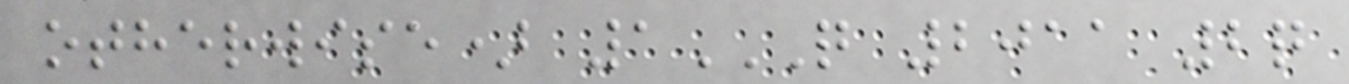otherwise) 1Q 2011 2Q
